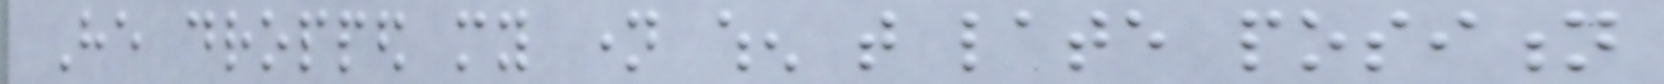He dropped my name when that late position
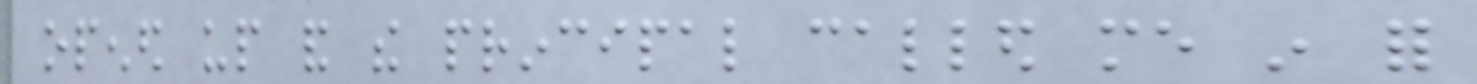opened up and the principal called me in for
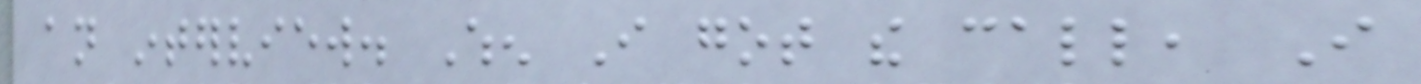an interview. When I got the call, I
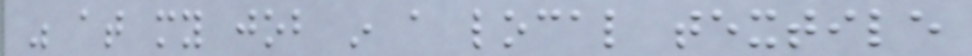was at my job in a local textile
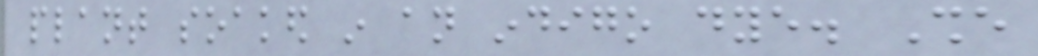plant soaked in an indigo dye. She
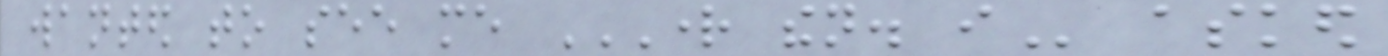wanted to see me RIGHT THEN. I asked
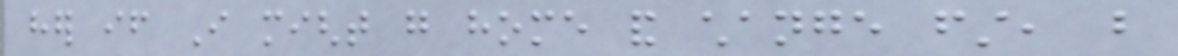her if I might go home and change first, but
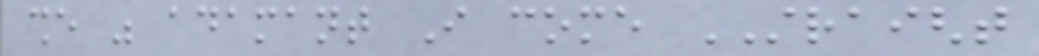she was adamant I come STRAIGHT
